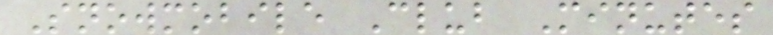Snowmobile Club Minutes
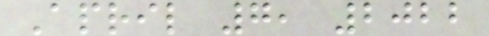April 7, 2022
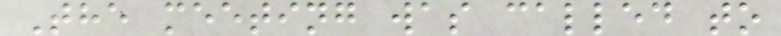The meeting was called to
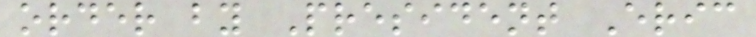order by President Eric
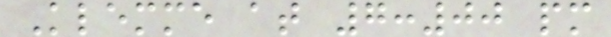Klemme at 7:00 pm
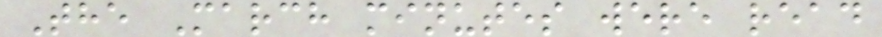The March minutes were read
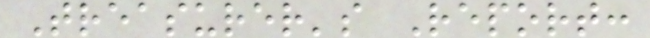Treasurer's Report:
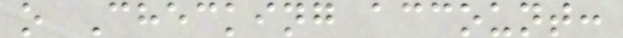o Checking account:
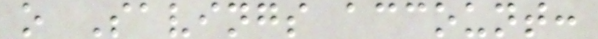o Savings account:
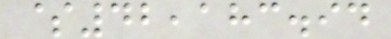$42,183.94
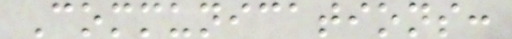Communications:
